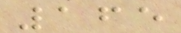165
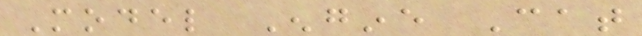Model Engine Cat
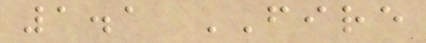1.1 FIRE
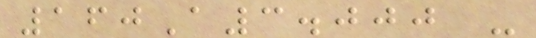160A3.000 -
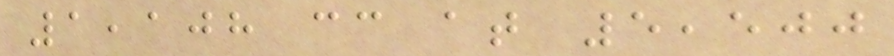1,108 cc at 5,500
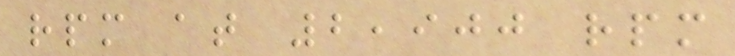rpm at 2,900 rpm
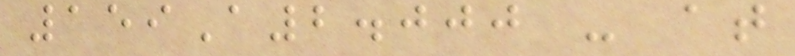159A2.000 - at
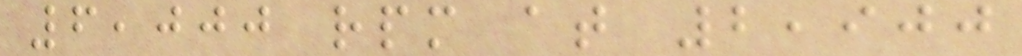6,000 rpm at 2,900
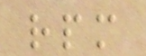rpm
